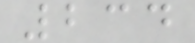234
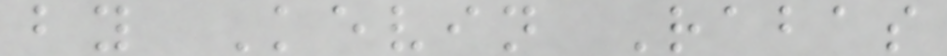by Kevin Rabas
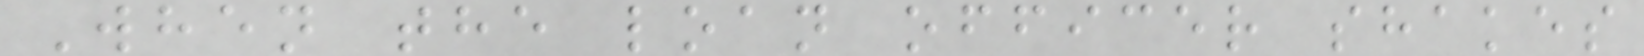When the loan officer shakes
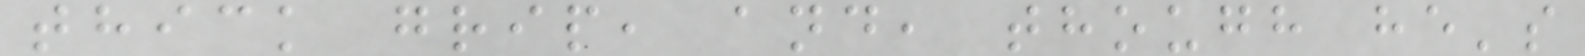thick grip, and, though he's
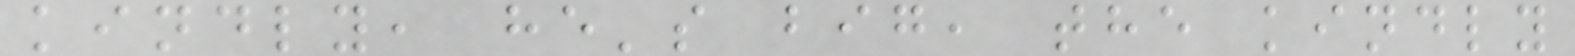kindly, he's big, the kindly
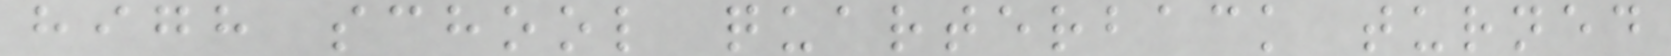high school quarterback turned
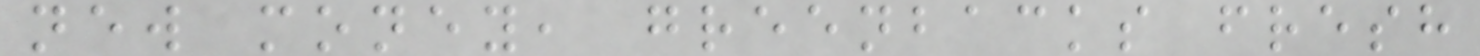new money, greenbacks fresh
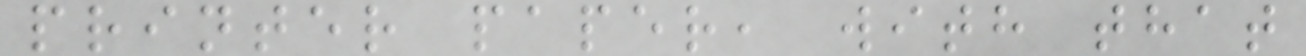printer paper, with that
